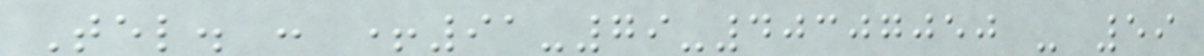Tel. : +91-79-40307050 - 59
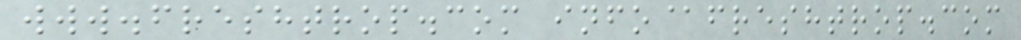www.freshtrop.com info@freshtrop.com
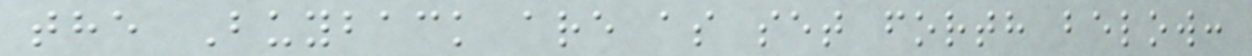the Buyback are as set forth below:
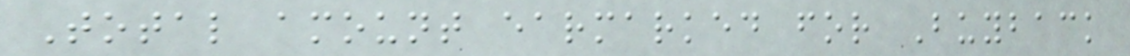Total amount earmarked for Buyback
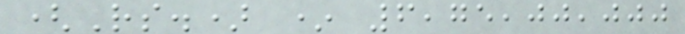(Rs.) * 6,75,00,000
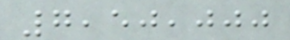7,50,000
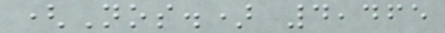(Nos.) 4,465
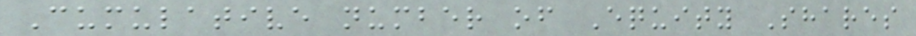Cumulative number of Equity Shares
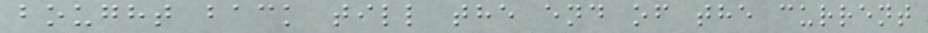bought back till the end of the current
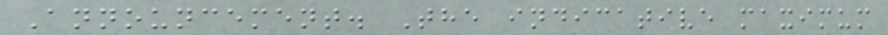Announcement. The indicative maximum
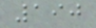190
